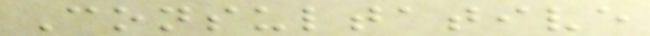Consultative
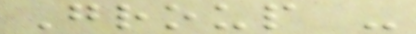Group -
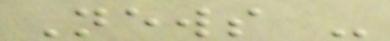News -
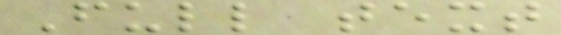Full text
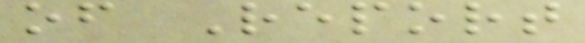of Report
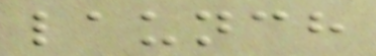launch
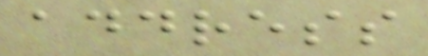address
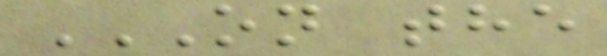ON THE
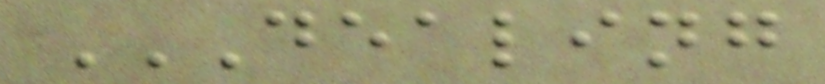DEALING
